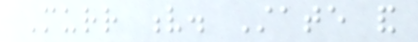Murr v. State and
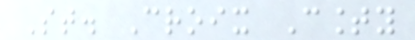St. Croix County
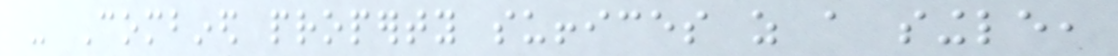- Combined property suffices as a single,
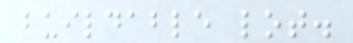buildable lot.
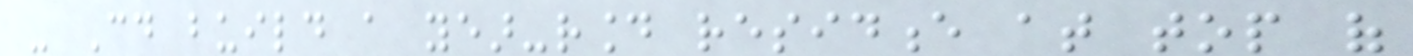- Could build a year-round residence at top of
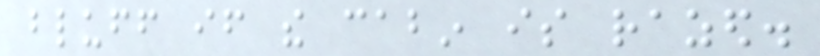bluff if the cabin is razed.
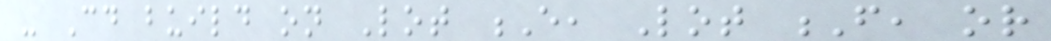- Could build on Lot E, Lot F, or
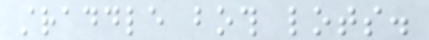straddle both lots.
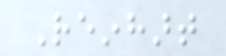Reinhart
